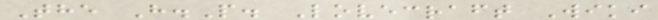The H.P. Lovecraft Wiki
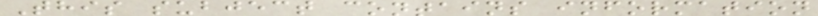This subject contains information
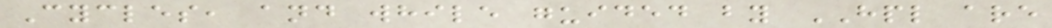Cycles, and while guided by HPL are
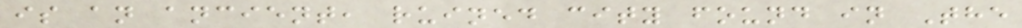is an ancient, ruined city found in The
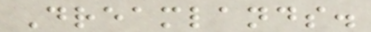Dreamlands.
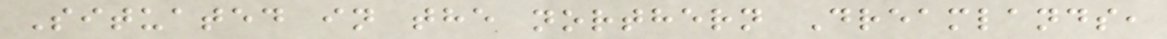Situated in the northern Dreamlands,
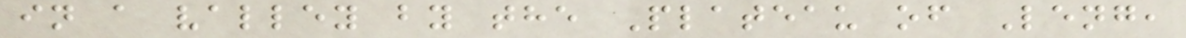in a valley by the Plateau of Leng,
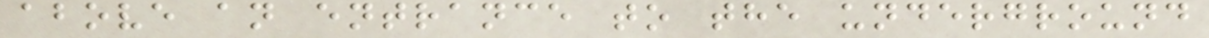above an entrance to the underground
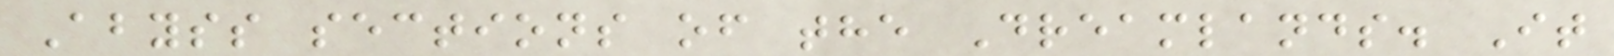Abyss sections of the Dreamlands. It
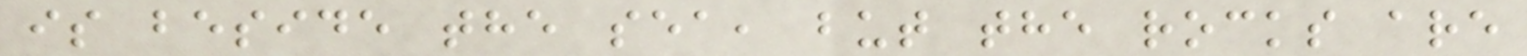is beside the sea, but the rocks are
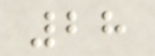28
